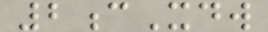2cXdw
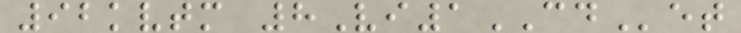92kvtm 8Vi1CDet
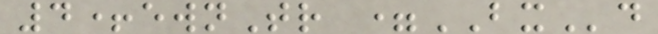4+ewnTr =BXd
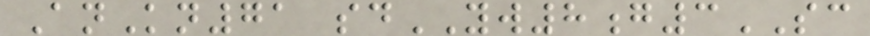AnKn71 sdYW8g3SC
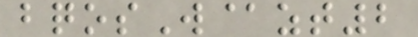bqosW@zt2
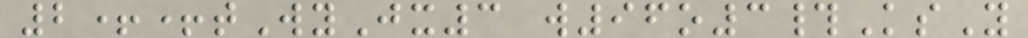2++tWyJx3 w96o3#KsY
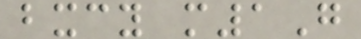bxcy m1G
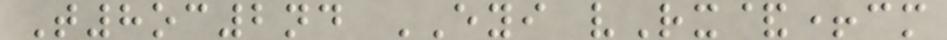T8oc2nd EYI vRx&+cm
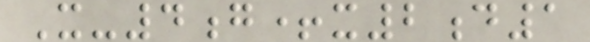X-4g+x2d1
